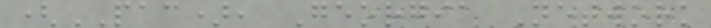(PAC), Georgia Network
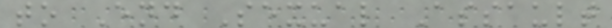to End Sexual Assault
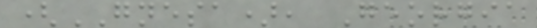(GNESA), Georgia
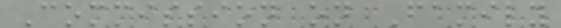Commission on Family
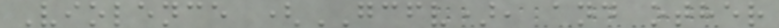Violence (GCFV), and other
